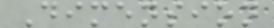Dimension
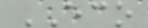ECO
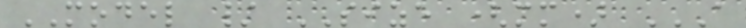MODEL / SIZE (mm) A
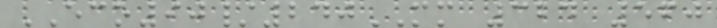ECO90/240MM 324 560
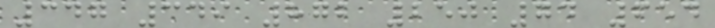347 349 872 250 74 654
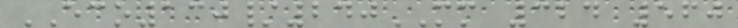ECO130/240MM 324 560
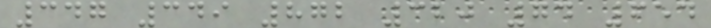347 349 872 320 74 654
